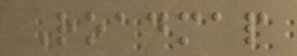Roadmap
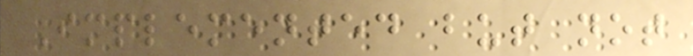Implemented but not
